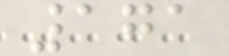171
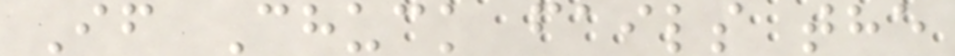If Chuck fails the
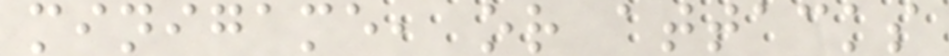minigame, or attacks
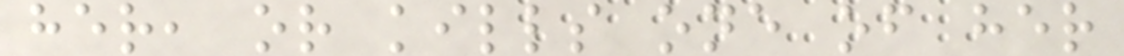her, or kills one of her
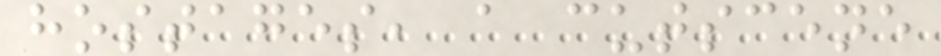hostages, a cutscene
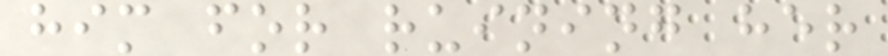him for ruining her
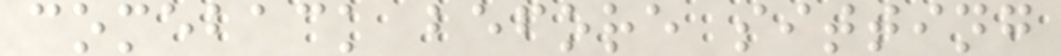comeback before sitting
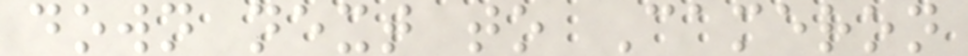down next to Cameron
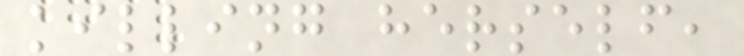killing herself,
